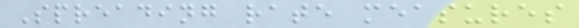Spreading rate measures
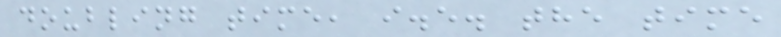doubling time, i.e. the time
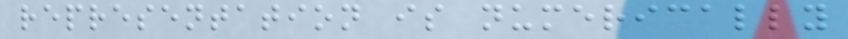representation is numerically
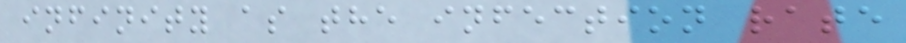infinity as the infection rate
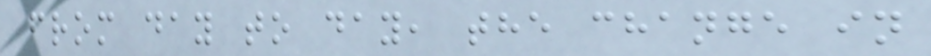from day to day, the change in
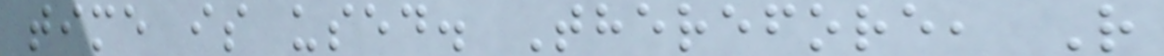time is used. Therefore, R
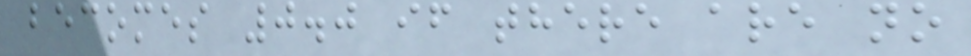becomes 0.0 if there are no
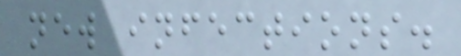new infections.
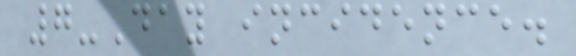7-Day incidence.
